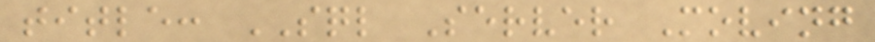title: SQL Server Moving
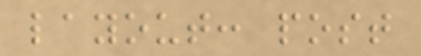layout: post
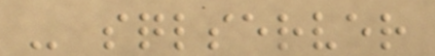- sqlserver
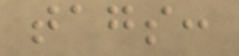tags:
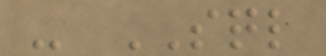- SQL
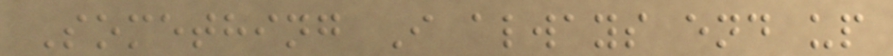Something I always end up
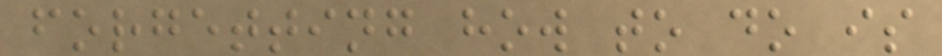forgetting how to do is
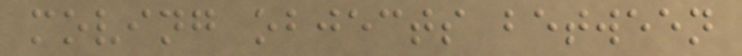moving objects between
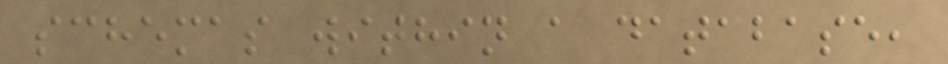schemas within a database,
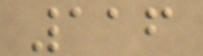116
